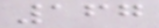167
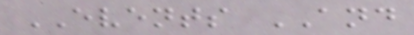EVENTS AND
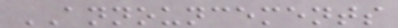ANNOUNCEMENTS
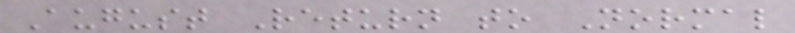August Return to Normal
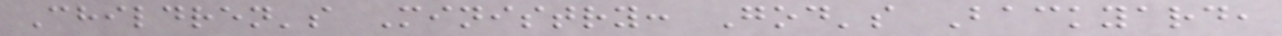Children's Ministry: God's Backyard,
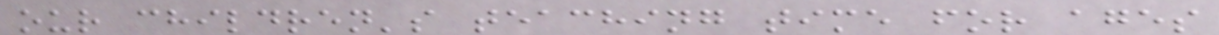our children's teaching time for ages
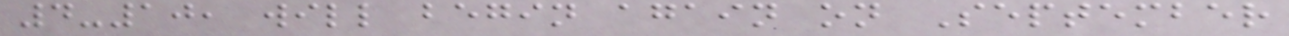4-10, will begin again on September
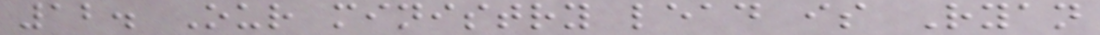12. Our ministry lead is Ryan
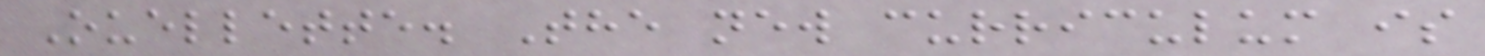Ouellette. The new curriculum is
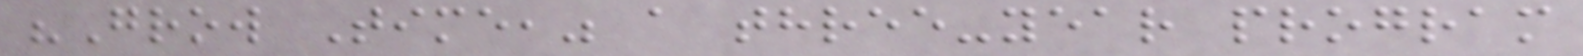"Grow Time," a three-year program
